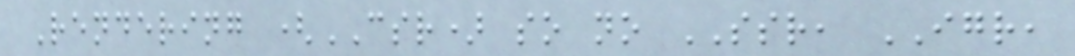Rendering (CSR) so no SSR, IGR,
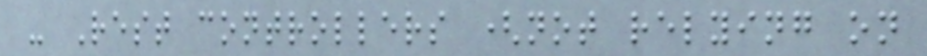- Rest controllers (not relying on
